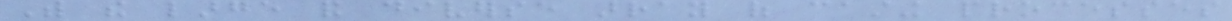With the large and diverse array of casting processes
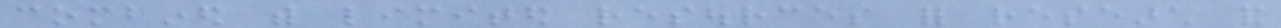combined with limited resources for research and
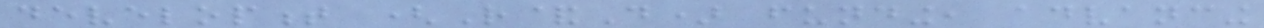development (R&D) funding, advancing
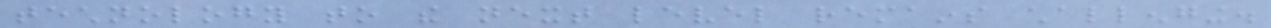technology to the next level remains challenging.
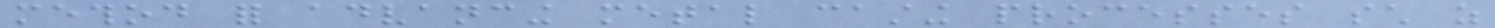method for advancing metal casting processes such as
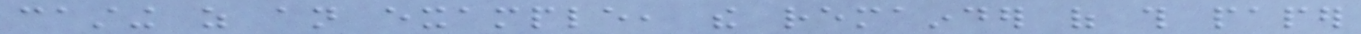casting as an example, the remainder of this paper
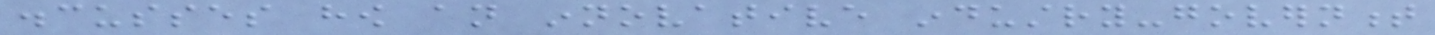discusses how an innovative industry-government
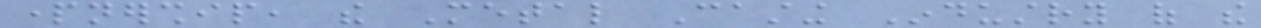partnership, the Metal Casting Industry of the
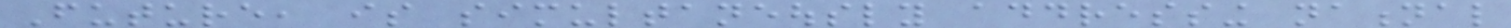Future, is simultaneously addressing national
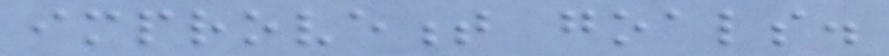improvement goals.
